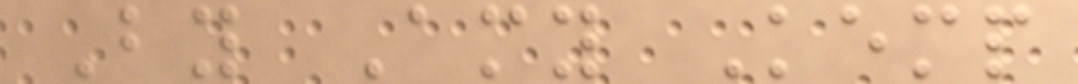By Amy Kemp
